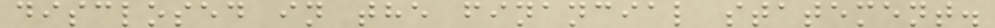disclosed in the financial statement.
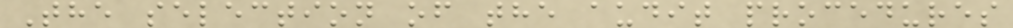The selection of the audit procedures
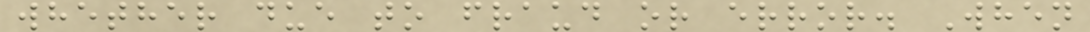whether due to fraud or error. When
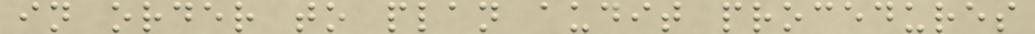in order to plan audit procedures
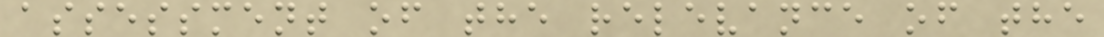assessment of the relevance of the
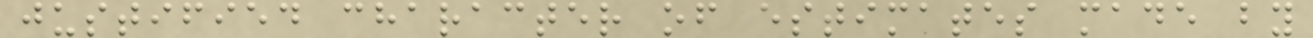justified character of estimates made by
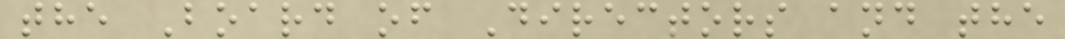the Board of Directors and the
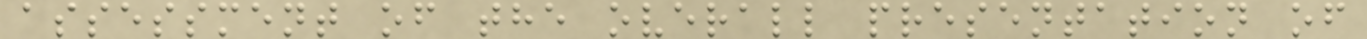assessment of the overall presentation of
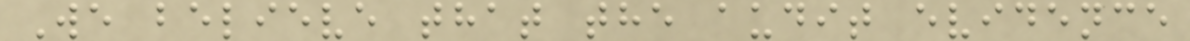We believe that the audit evidence
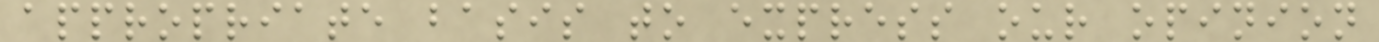appropriate basis to express our opinion
